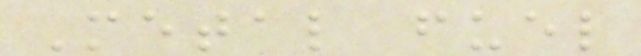Metal fuel
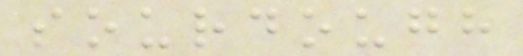sourdough
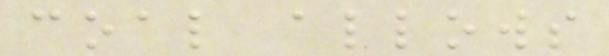coal allows
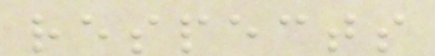respects
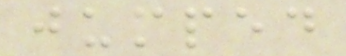jumped
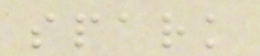spark
